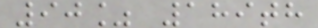90% 189th
